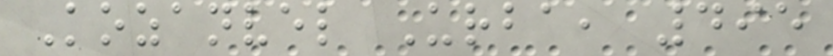Kozanvel Urba, 495
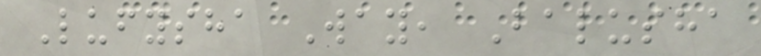Lufysha Way, Balusha
